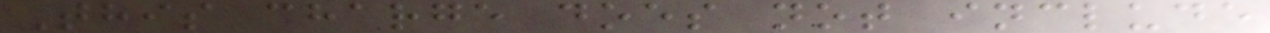This charge does not include
